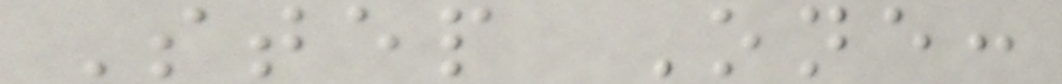Step One:
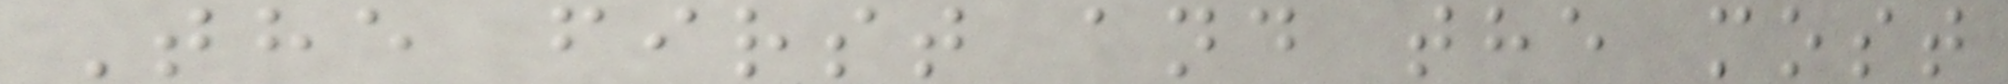The first and the most
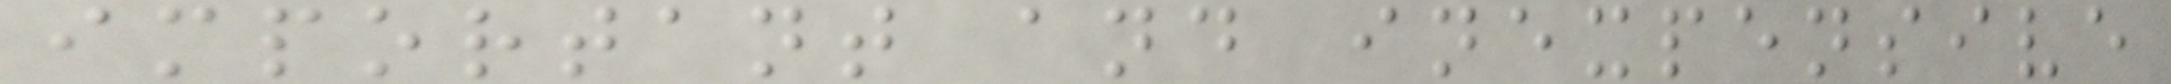important and inexpensive
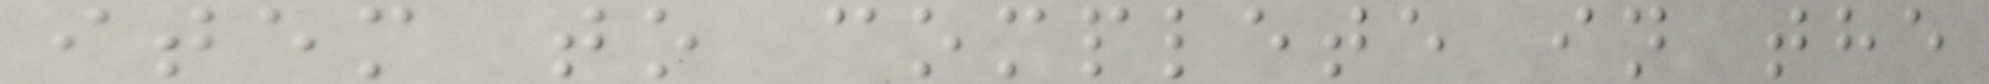item to complete in the
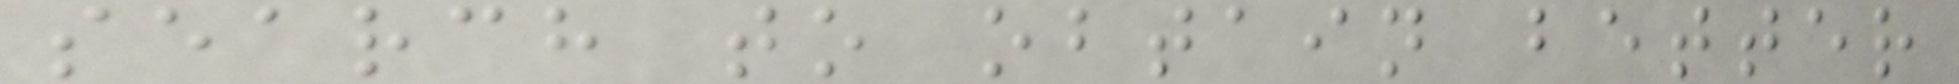search to obtain better
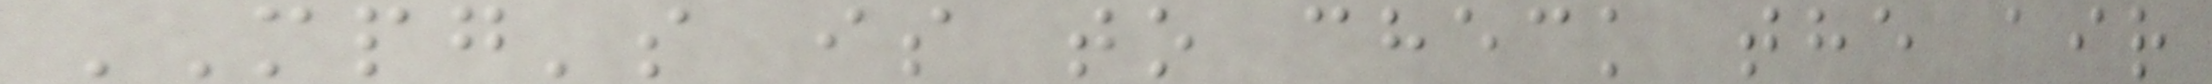MPG's is to check the air
